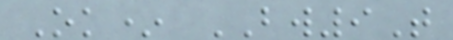Ok* BW9T
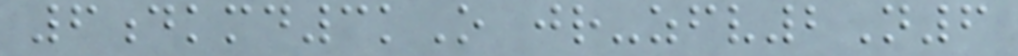6dkmd3kO jr-zfv2N6
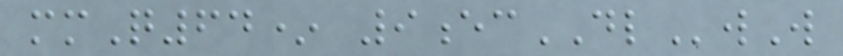mmQ64* 9ecDLwW
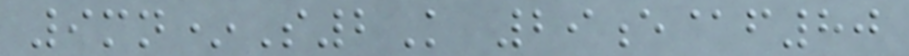9mn*S2K 29e@f80
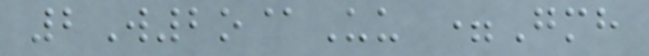2W2o@Uu =Gmh
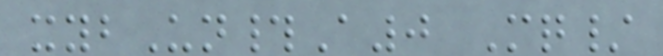xybUn#A0 Mq/
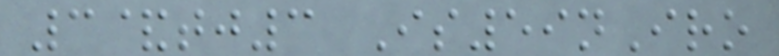3&tj3 Is59nIro
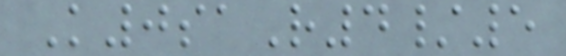K0saR4/5
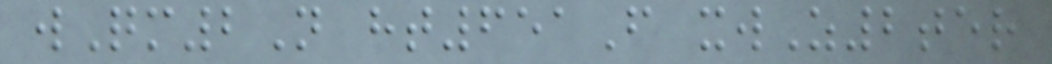wQm2N ht651F xwZ2ter
